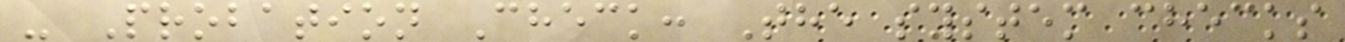- Probation Check: The system checks
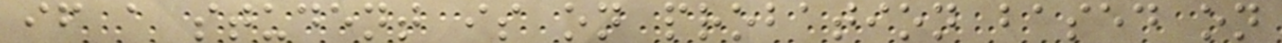if a student is on probation based on
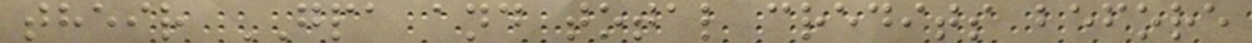their GPA and total credits before
